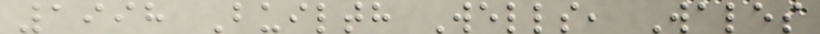1998 Builth Wells, Wales
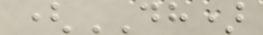(DH)
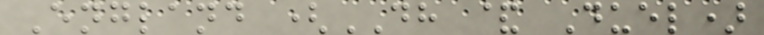England (DH & Duel)
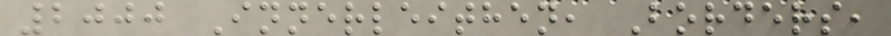2000 Innerleithen, Borders,
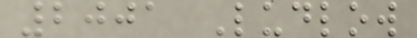2001 Ludlow
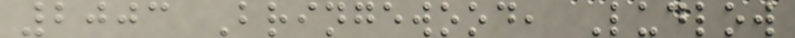2003 Bringewood, Ludlow
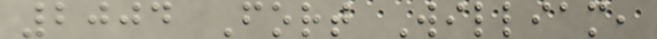2004 Fort William,
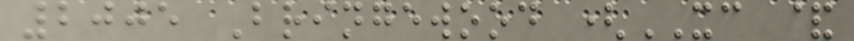2005 Bringewood (XC &
